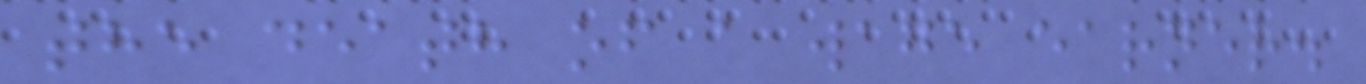the death of a wage earner.
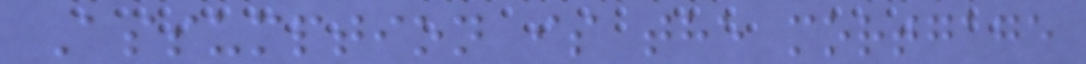Assumption is the mortgage
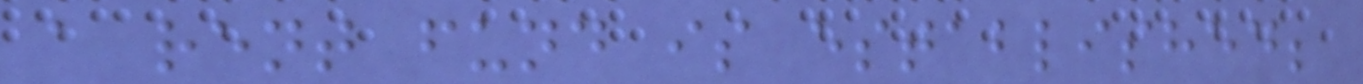a rent fund is established;
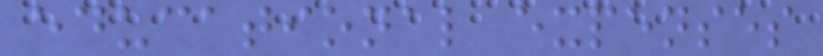educational expenses
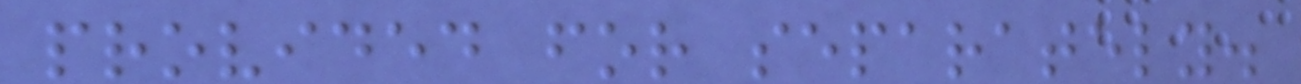provided for separately.
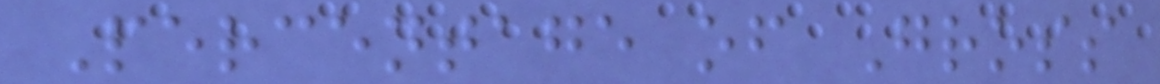Percentage of Gross
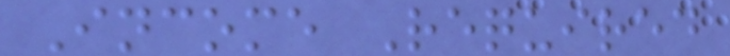Income Required
